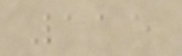115
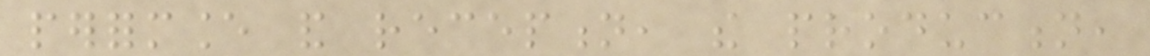performance and reception, the production,
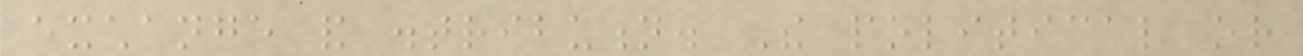exchange and distribution. The political or
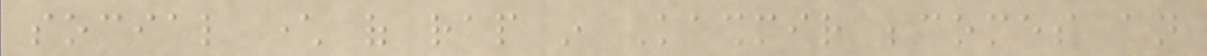social character of rap in Kashmir becomes an
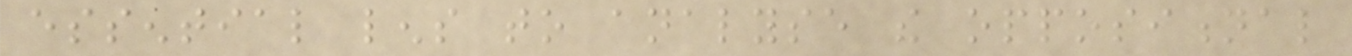essential lens to analyse the oppositional
